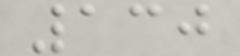130
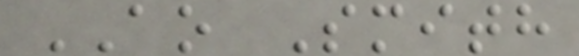AO Smith
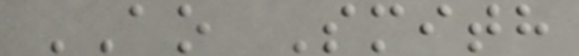AO Smith
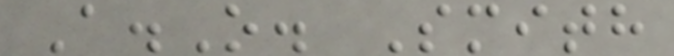A.O. Smith
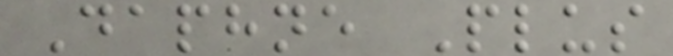Daphne Plus
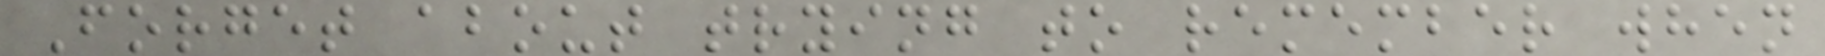Forget about trying to remember when
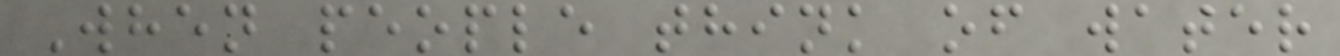When people think of water
